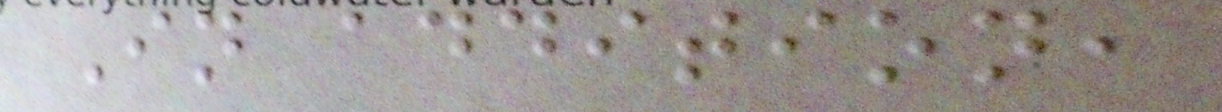In addition,
